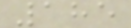185
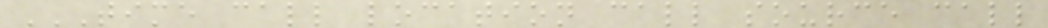TIME CALL LOCATION CALL SOURCE CALL
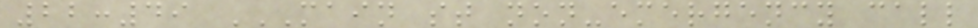22:49 MAIN ST NON-EMERGENCY CALL
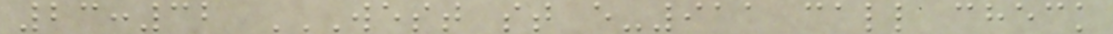23:32 WEST ST E-911 CALL CHECK
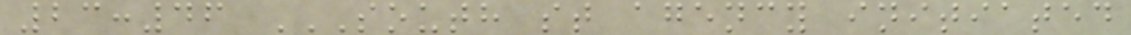23:46 SOUTH ST AGENCY INITIATED
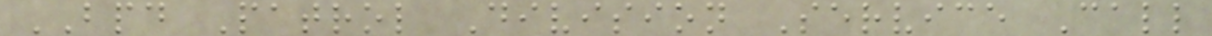BPD Patrol Division Service Call
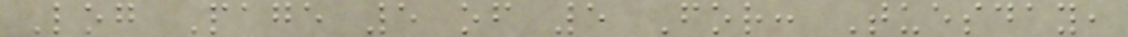Log Page 5 of 5 For: Tuesday,
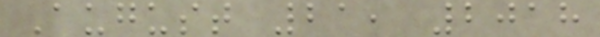August 21, 2018
